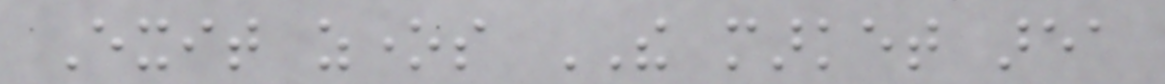Exit zones THE market area
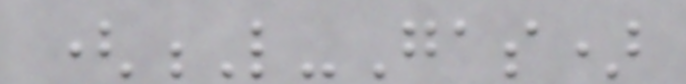(L-Gas)
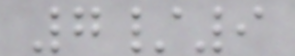7/9
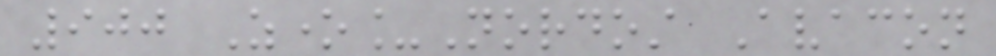900 Zone_Nordost Avacon
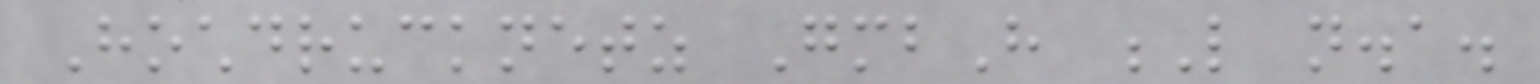Hochdrucknetz GmbH L n.a.
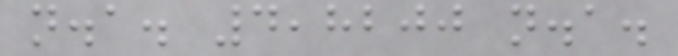n.a. 4,8200 n.a.
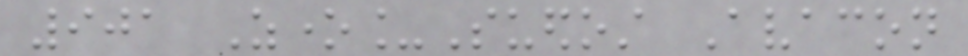901 Zone_Suedost Avacon
